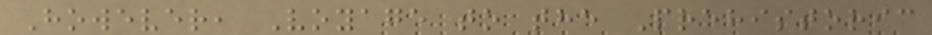However, Voyage to the Prehistoric
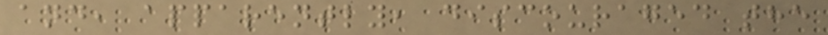and, apparently, discouraged the
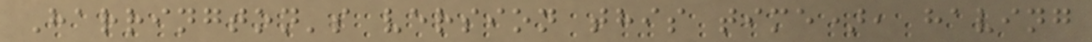Harrington's version this time), having
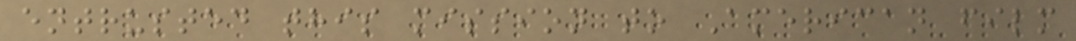entrusted this mission to American film
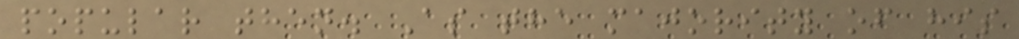popular then. As the majority of his
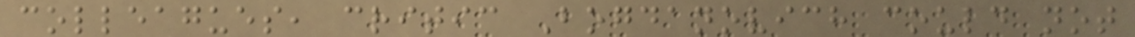colleagues, critic Bogdanovich could not
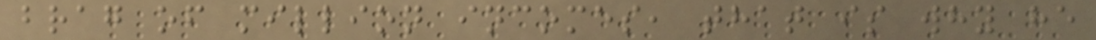brag of million incomes, that is why he
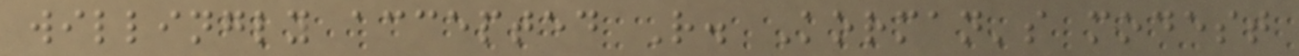willingly accepted R. Korman's modest
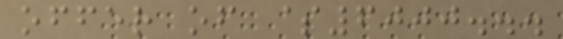offer of $6000...
